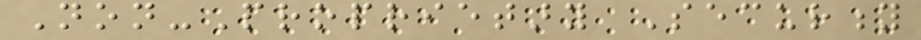Non-Proprietary Security
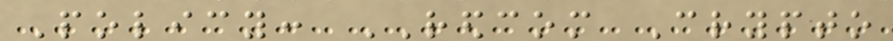Policy: REDCOM Crypto
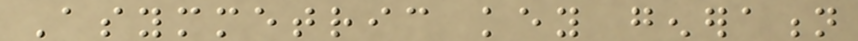Asymmetric key generation
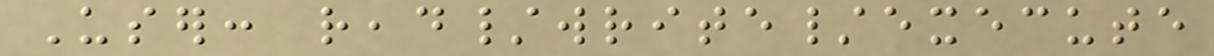User: read/write/execute
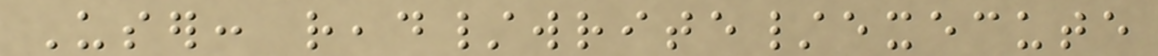User: read/write/execute
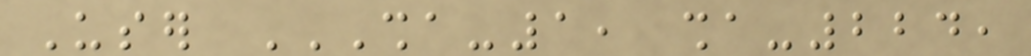User SHA-1, SHA-224,
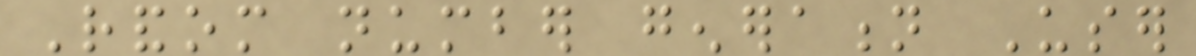Random number generation User
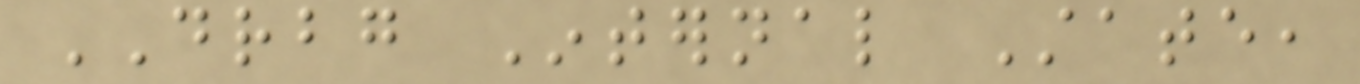DRBG Internal State,
